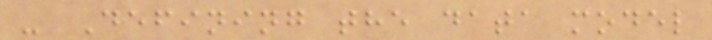- Defining the data model
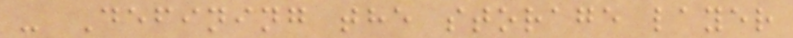- Defining the storage layer
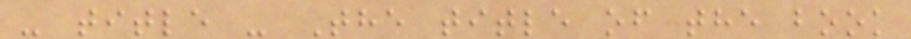- title - The title of the book
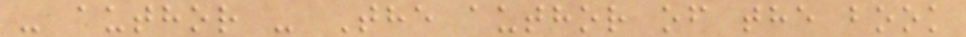- author - The author of the book
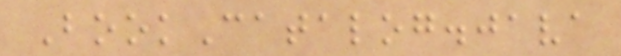BookCatalog.java
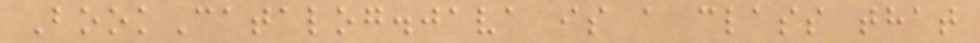BookCatalog.java is a class that
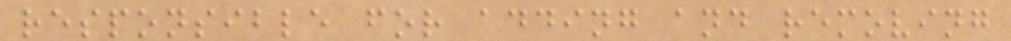responsible for adding and removing
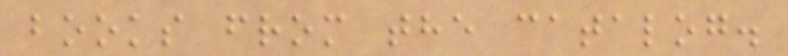books from the catalog.
